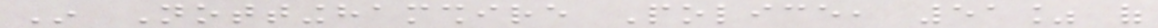In Nottinghamshire Police, 51% of
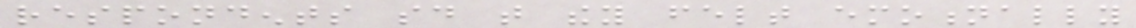respondents said that they felt emotionally
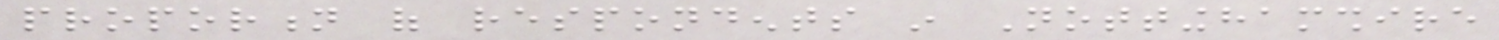proportion of respondents in Nottinghamshire
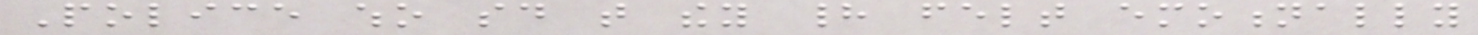Police who said that they had felt emotionally
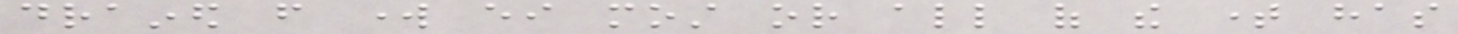drained from work either most or all of the time has
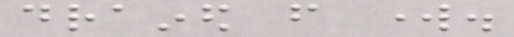drained from work.
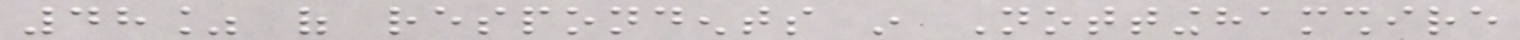48% of respondents in Nottinghamshire
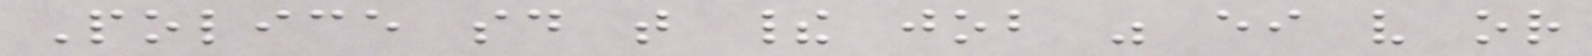Police said that their job was either very or
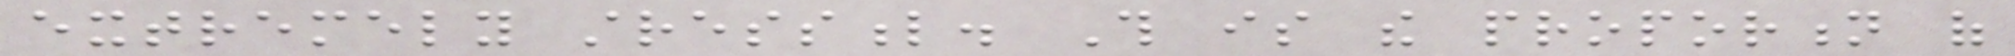extremely stressful. This is the proportion of
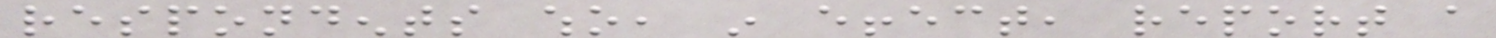respondents who, in effect, report a
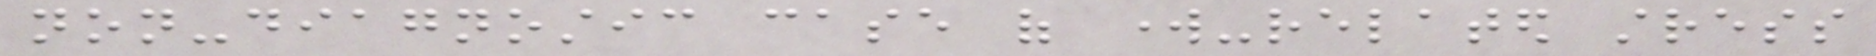non-diagnostic case of work-related stress
